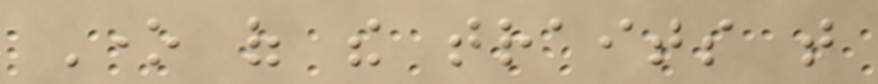One of the traits that
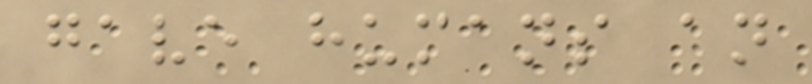gave humans an
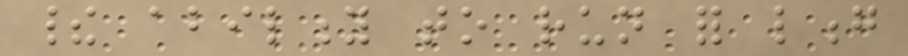their ability to run for long
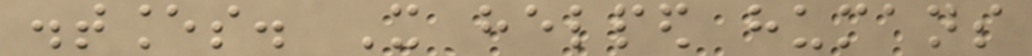distances. It helped humans
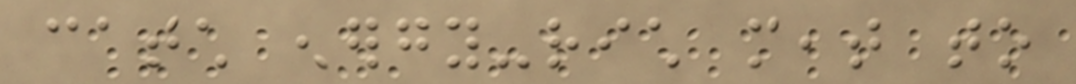catch energy-rich meat to
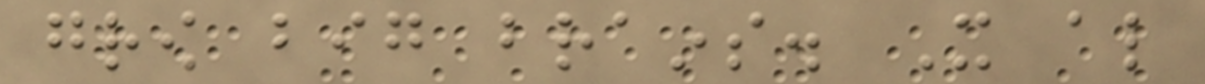grow big brains. It also
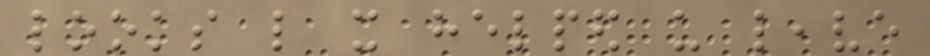looks like it helped us leave
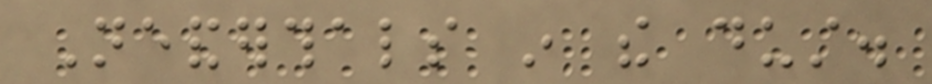Neanderthals in the dust.
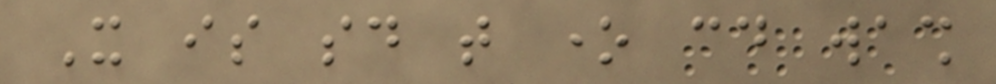It is said that one could wash
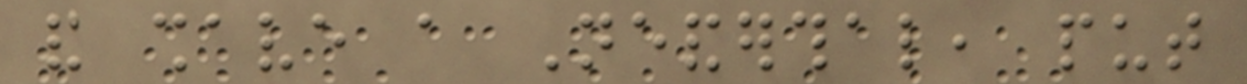and shave a Neanderthal, put
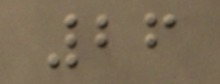26
